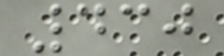430
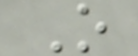O
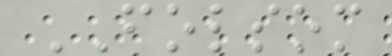FOLSOM
